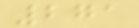271
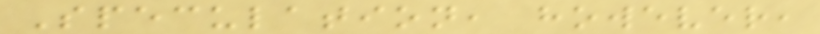Speculation, however,
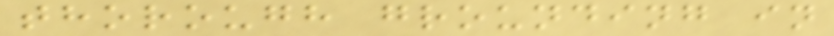thorough grounding in
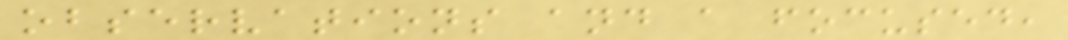observations and a focused,
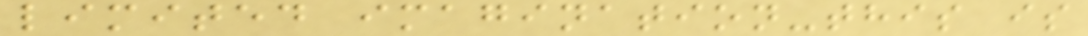limited imagination-this is
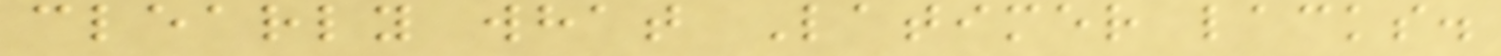clearly what Latimer lacks.
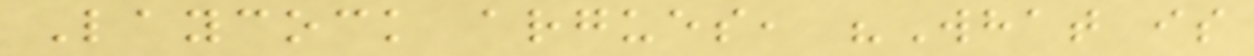Laycock argues, "What is
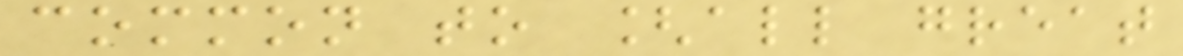common to [all great
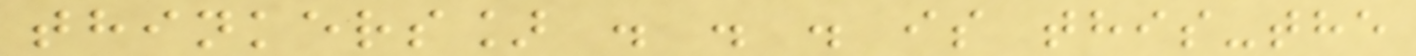thinkers] . . . is this-the
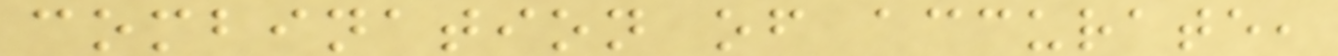combination of accurate,
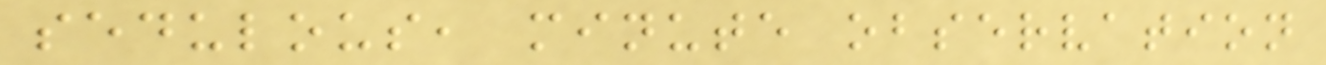sedulous, minute observation
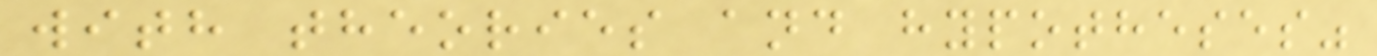with theories and hypotheses"
